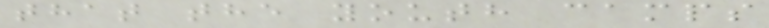that the youth camps
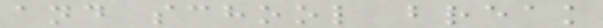and school break
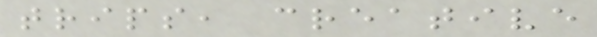trips, creative
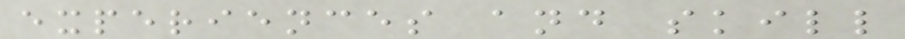experiences and skill
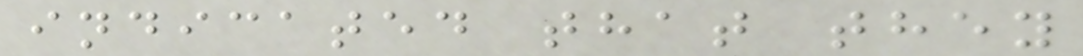indicated that they
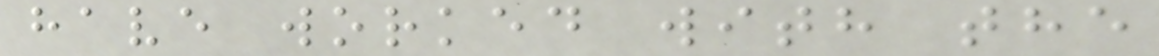have worked with the
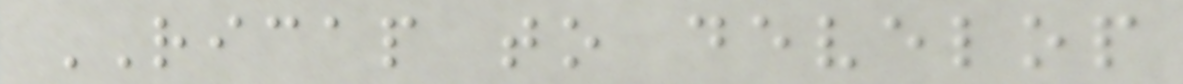RICAP to develop
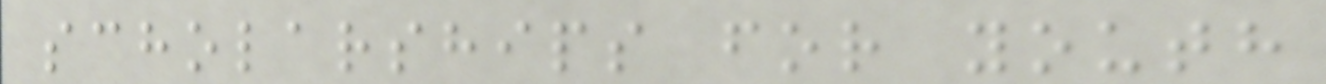scholarships for youth
